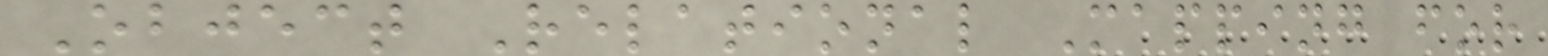Object Relational Mapping for
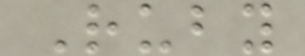Ruby
